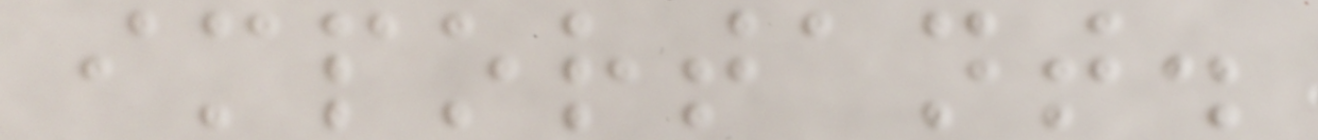important.
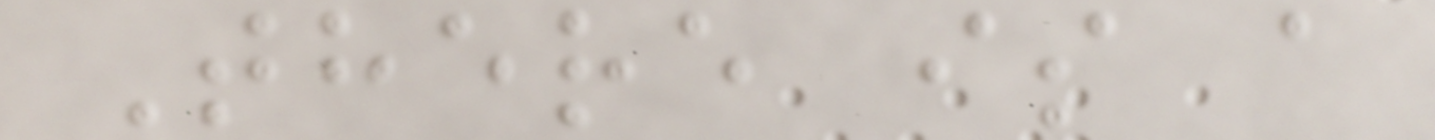There is a
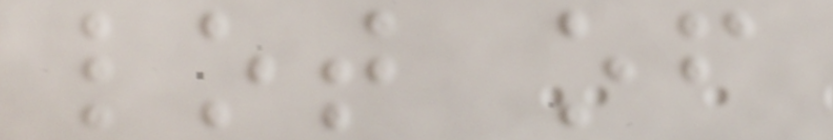lot of
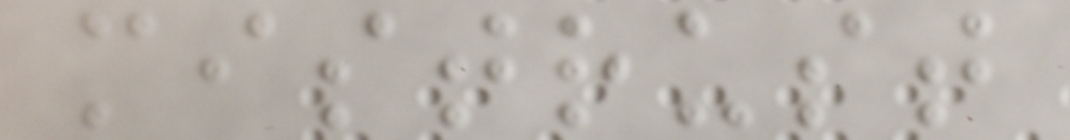mistrust
